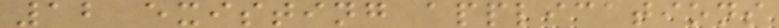12 existing applications
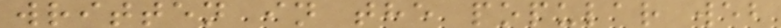written in the popular web
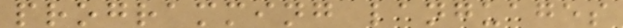programming languages
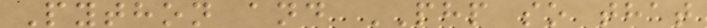Python and PHP so that
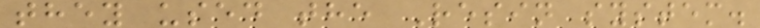they used the Resin system.
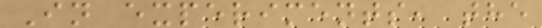In experiments, the
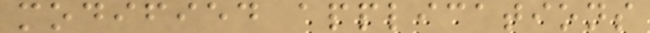modified applications
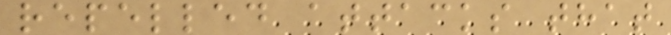repelled attacks that
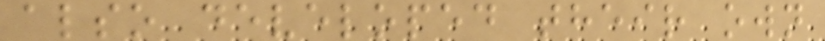also developed their own
